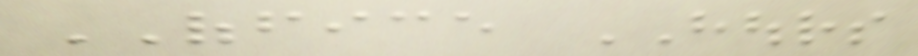OFFICE HOURS
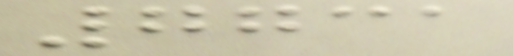7731
